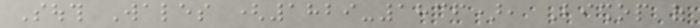South Wales (1829-1836), Bishop of
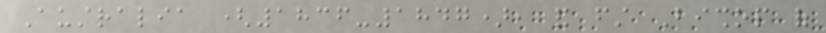Australia (1836-1847), and first Bishop of
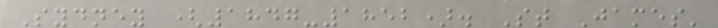Sydney (1847-1852). St James'
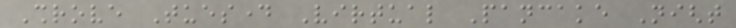Shrove Tuesday Virtual Pancake Night
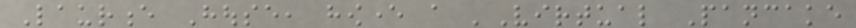Laurence House, however a 'Virtual Pancake
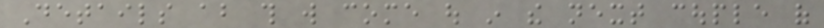Details about this will come out in the next couple of
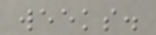weeks.
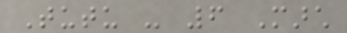Tutu - 6 March
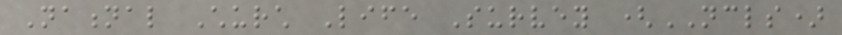National Church Life Survey (NCLS)
